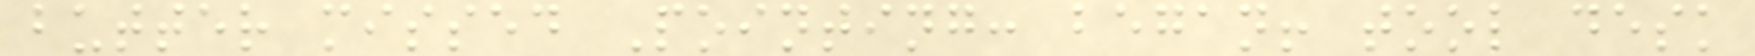butter missed Pointing: began! tool desk
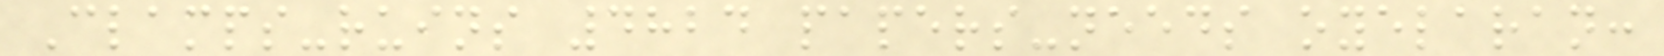Clamps-ruins 4824 papers-needs oyelaran:
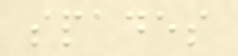spades
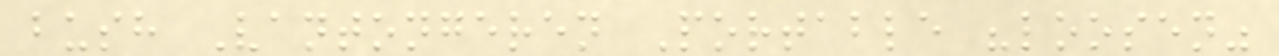bush Vantongeren Portable "loosen"
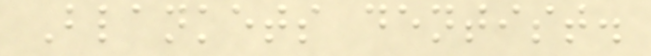Blankets dentist.
